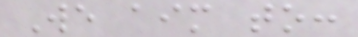We aim to:
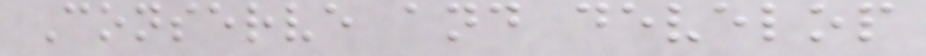Conserve and develop
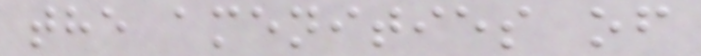the amenities of
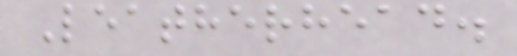Leatherhead.
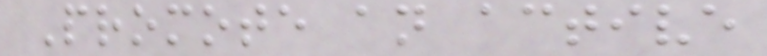Promote an active
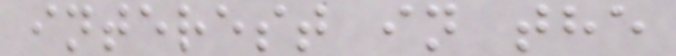interest in the
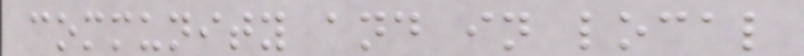community and in local
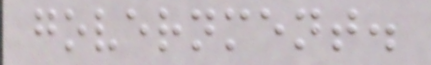government.
